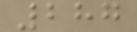287
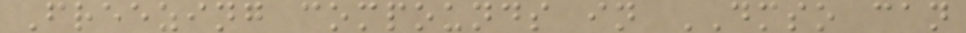Freezing compounds in DMSO can
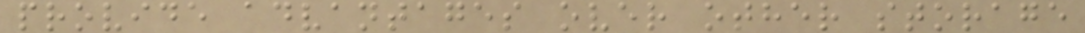provide advantages over other storage
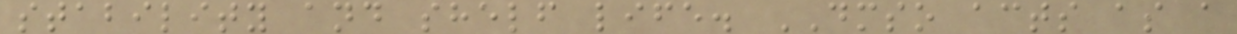stability and shelf life. DMSO acts as a
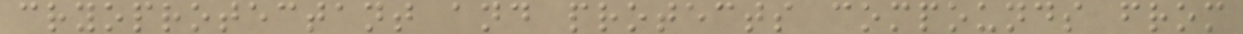cryoprotectant and protects compounds from
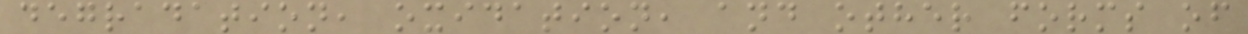degradation, oxidation, and other forms of
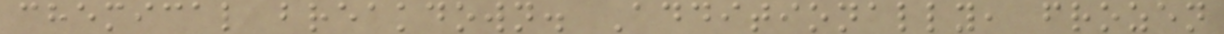chemical breakdown. Additionally, frozen
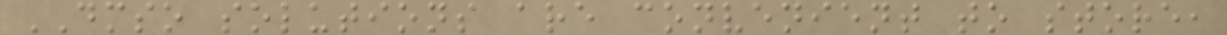DMSO solutions are convenient to store,
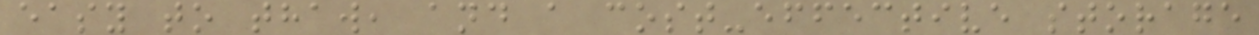easy to thaw, and a cost-effective storage
